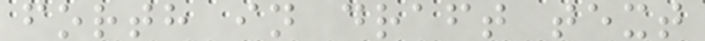forth in draft text
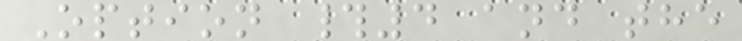Option #4 and the
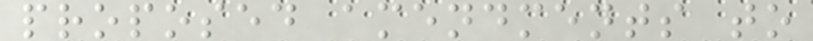proposed amendments to
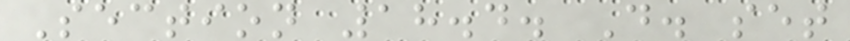Section 18.4. D. set
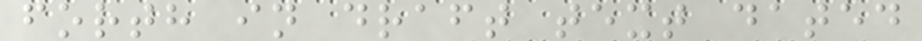forth in draft text dated
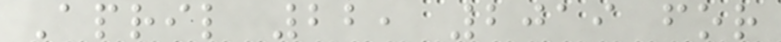April 22, 2019 for
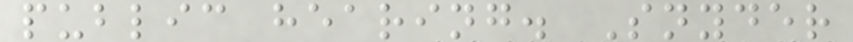public hearing. Snyder
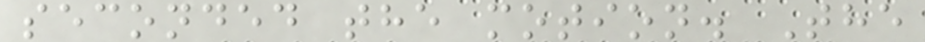seconded the motion. The
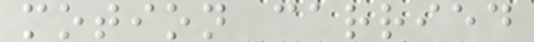motion carried
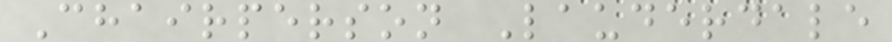Chairperson Lauderdale
